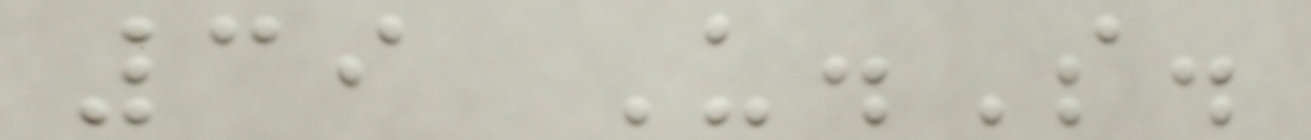39 U.S.
